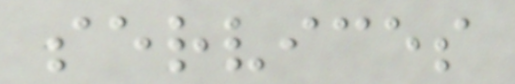services
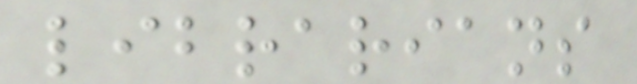librarians
